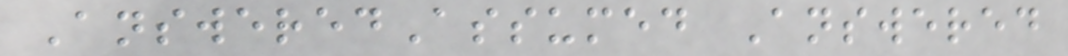AnsweredAssumed Answered
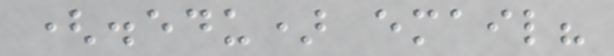(.edu) email?
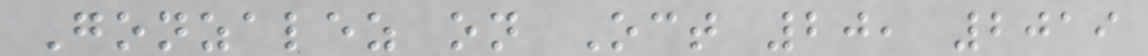Gonzalez on Oct 20, 2019
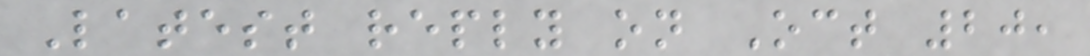Latest reply on Oct 20,
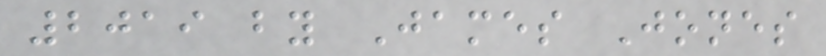2019 by James Jones
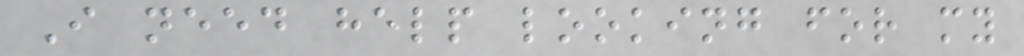I need help looking for my
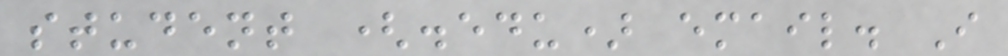student (.edu) email. I
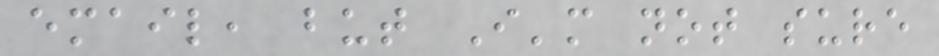email, but I'm not sure
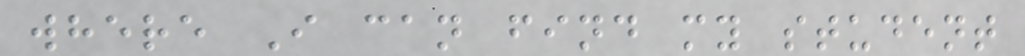where I can find my student
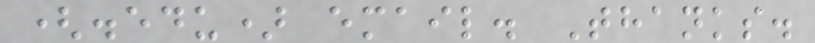(.edu) email. Thanks.
